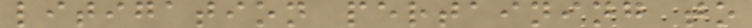litigation pertaining to
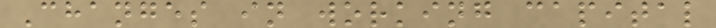Changes in working capital
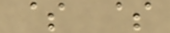$ $
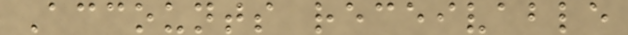Accounts receivable
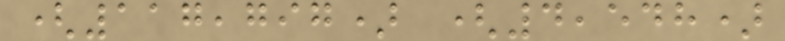(117,797) (4,548)
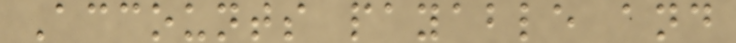Accounts payable and
